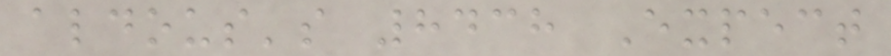aldous's 8438 Expect
